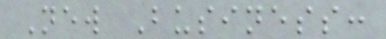New Business:
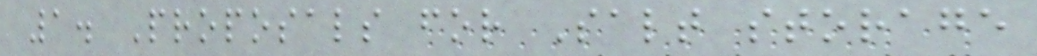1. Proposals for Salt storage
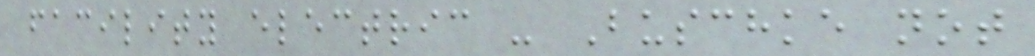facility electric - Buschke not
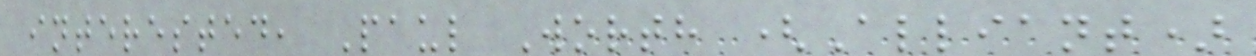interested, Paul Worth (Alliant)
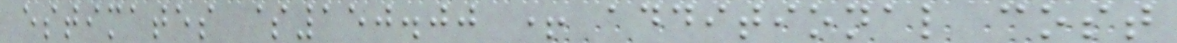estimates $150.00 + additional cost
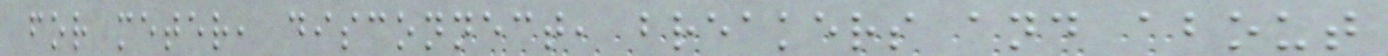for meter, disconnect, breakers and about
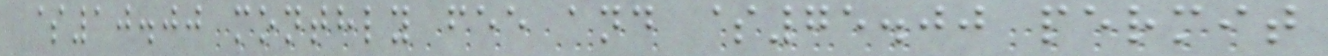$10.00 monthly fee and $75.00 permit
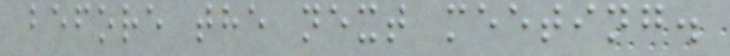before the next meeting.
